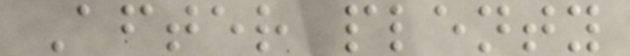After plenty
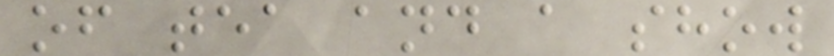of tea and a show
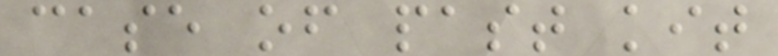case of past kit
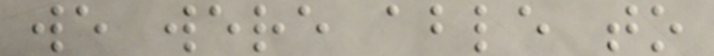we were able to
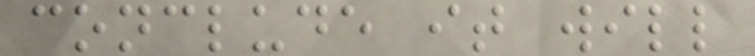conclude it will
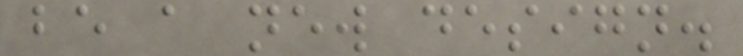be a new design.
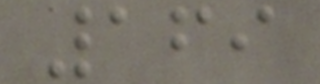169
